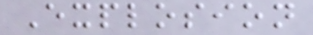Explosion
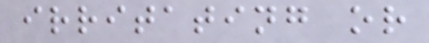irritating or
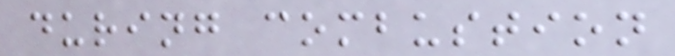during combustion
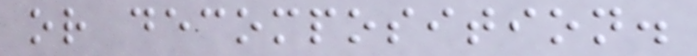or decomposition.
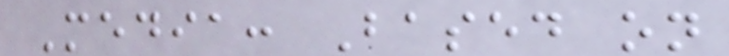Media: Based on
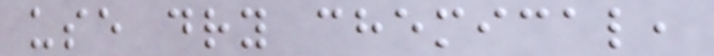use dry chemical,
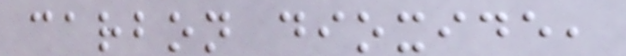carbon dioxide,
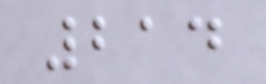214
